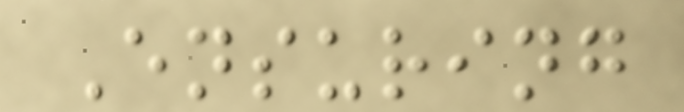Ensuring
